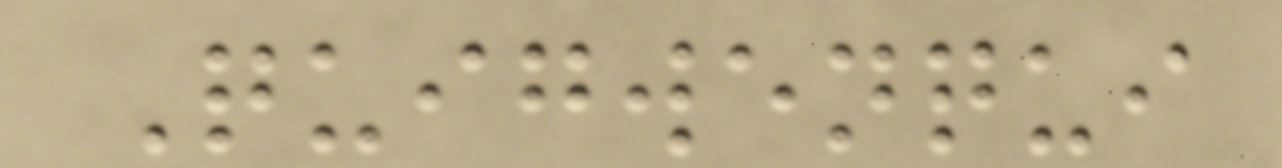Quigwenqui
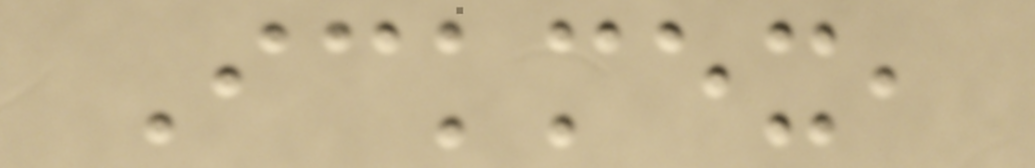Ickmex,
